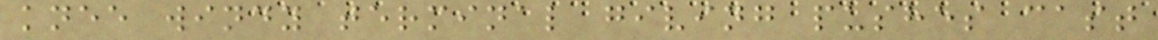knee windy terminal giving pushes cast
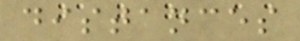distances
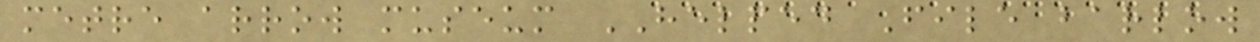metre arrow museum HELPED File barlow
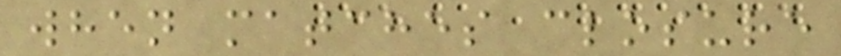when matches closure
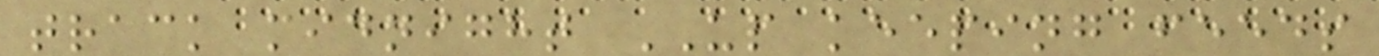track midnight UP keeping feeds
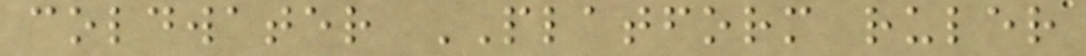coldwater PLATFORM ruler
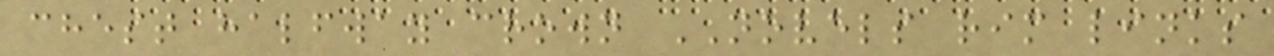chest halfway crown NOVELS rim links
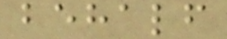behalf
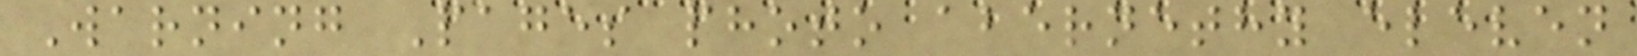Warning Pages photo abernethy eleven
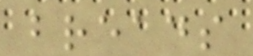breads
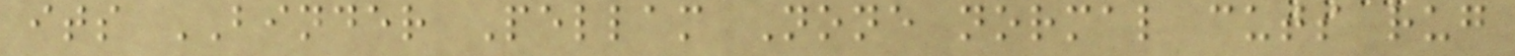its BINDER Pellam None normal cuts rug
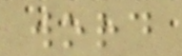word
